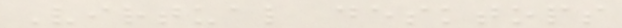Virtual desktops
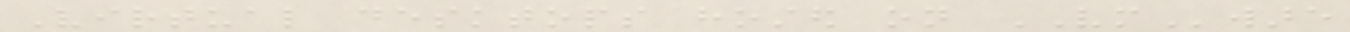Virtual desktops hosted on VMware
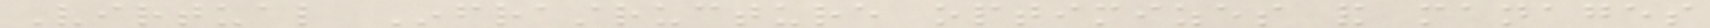Virtual Infrastructure optimizes and manages
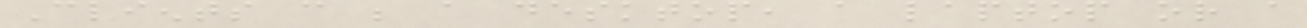Clients can be a desktop, a laptop or a
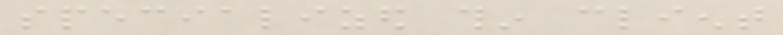specialized thin client
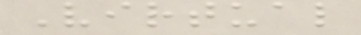Virtual
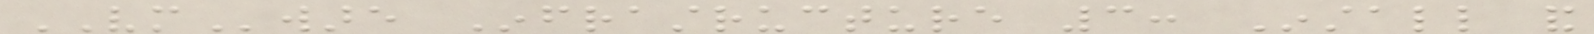VMware Infrastructure 3: Install and
